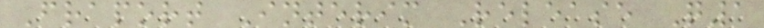Fraport Interim Release Q1
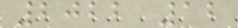2022 12
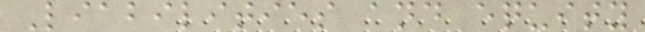Liabilities and equity
